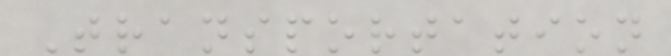Transportation
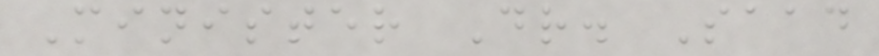Minister Dr. Saad
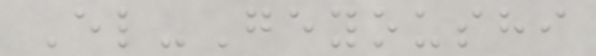El-Geyoushi
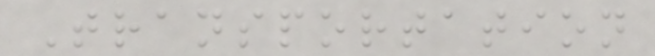Transportation
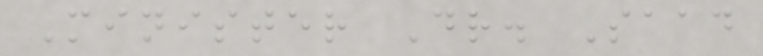Minister Dr. Saad
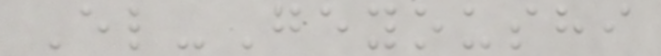El-Geyoushi
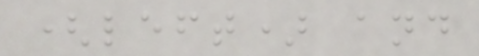(left) and
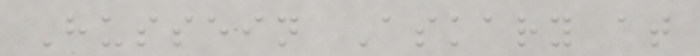Hussein Askary at
